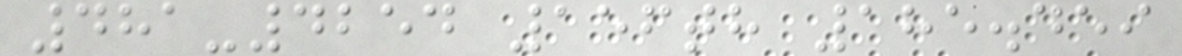481-4254 156th 185.459
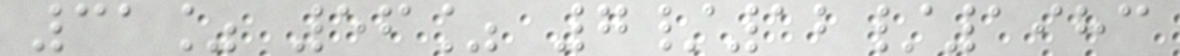31% 56% 7/12/1983
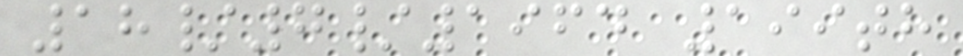18/7/1964 199th
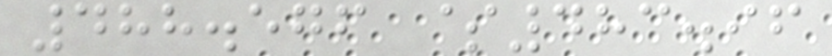488.576 $483.96
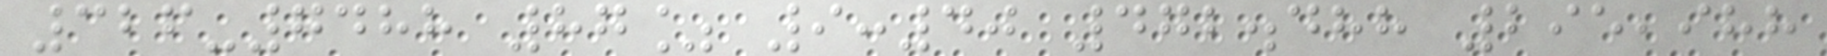326-7488 87% 9:40 472.488 295,988
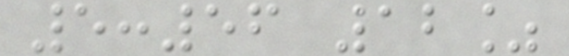5:56 12%
